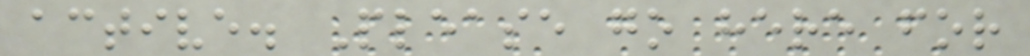active. Please go here for
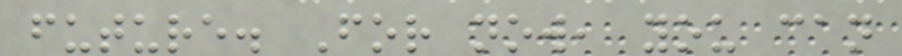future. For now, you can
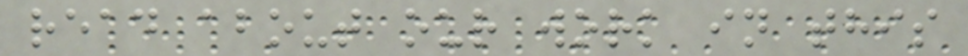read about our work in this
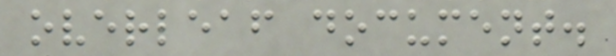overleaf document.
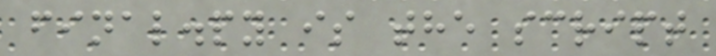final.py is the script
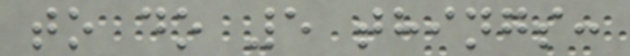to do 5 things:
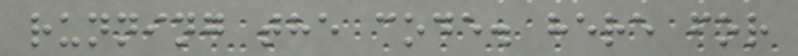running the code. here for
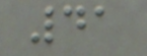41
